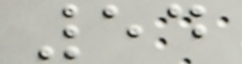54
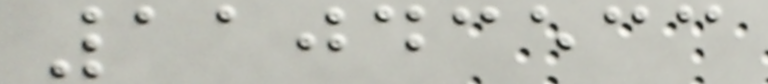11043533
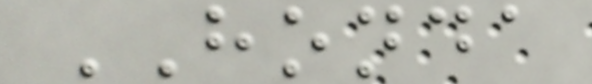HONDA
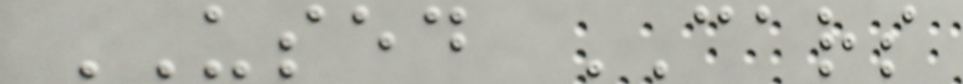USED CARS
